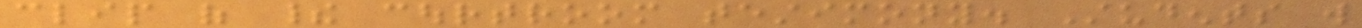clip of their courtroom testimony. Students will
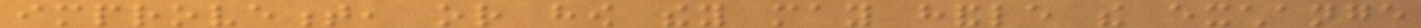improvement, or how they may handle the exchange
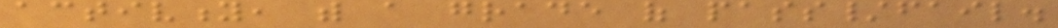activity, with a grade of pass/fail.
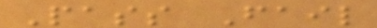Pass Fail
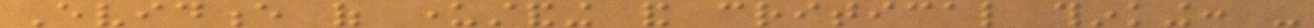Evidence of understanding and critical thinking: -
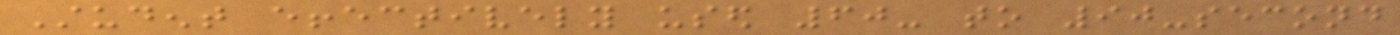Student effectively used 60- to 90-second
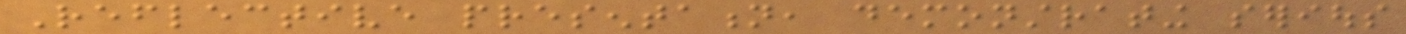Reflective presentation, demonstrating serious
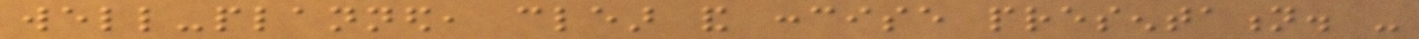well-planned, clear and concise presentation. -
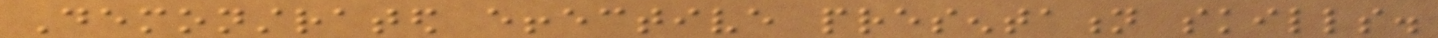Demonstrated effective presentation skills.
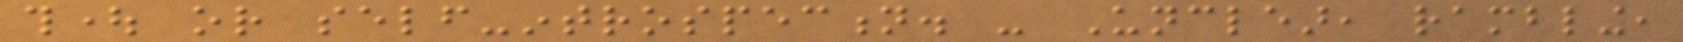thought or self-introspection. - Unclear, rambling,
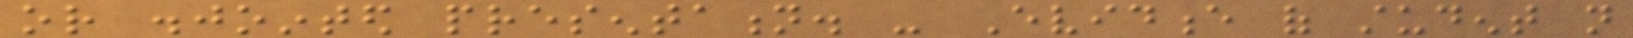or disjointed presentation. - Evidence of student not
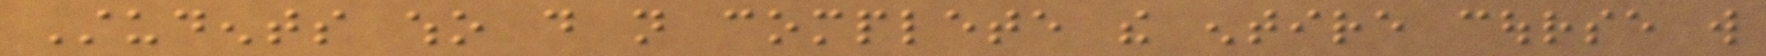Students who do not complete the entire course will
